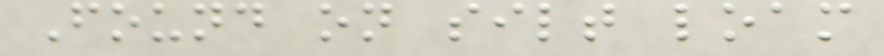Found on silt loam
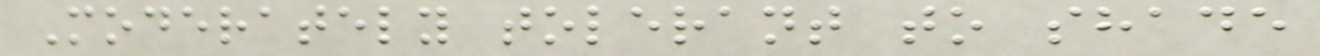Moderately tolerant to shade
